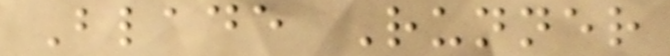Blade Runner
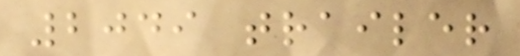2049 trailer
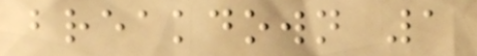breakdown 1
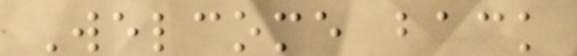Welcome back
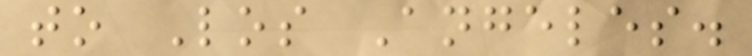to Los Angeles.
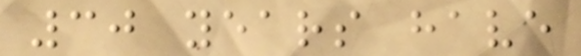30 years have
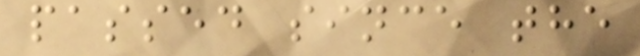passed since the
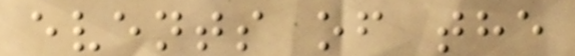events of the
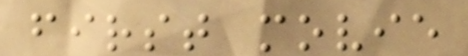first movie
